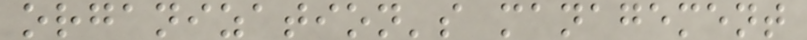organization's management
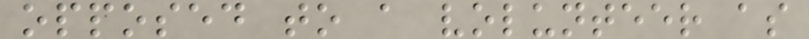opposed to a volunteer as
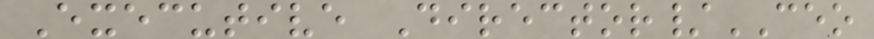Executive Director/CEO
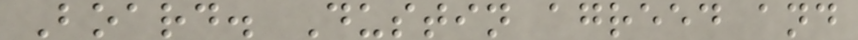Board. Dustin agreed and
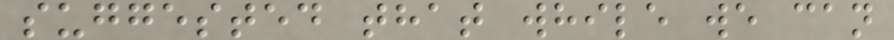suggested that while we can
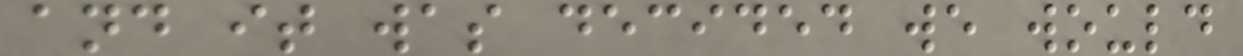and it was decided we would
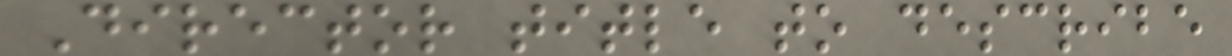Director title to describe
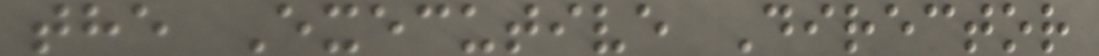the Executive Director
